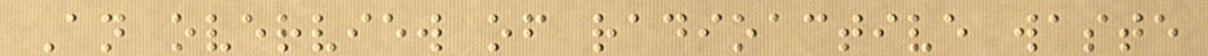An overview of radioactive waste
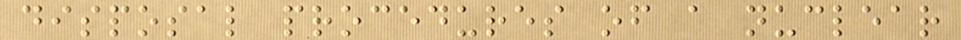disposal procedures of a nuclear
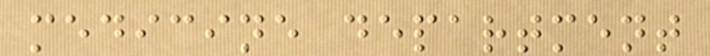medicine department
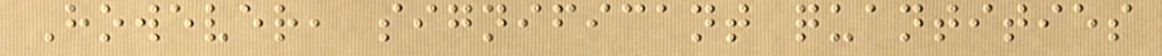However, significant quantities
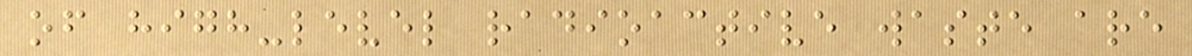of high-level radioactive waste are
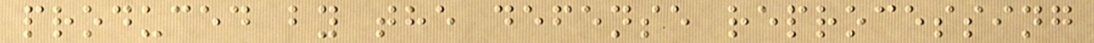produced by the defense reprocessing
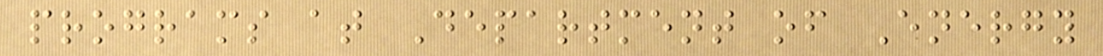programs at Department of Energy
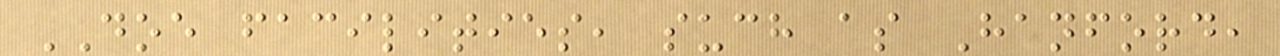DOE facilities, such as Hanford,
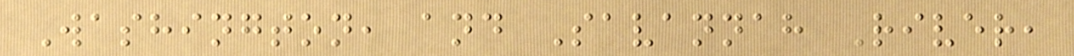Washington, and Savannah River,
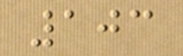103
